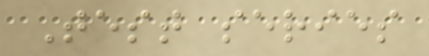Test series
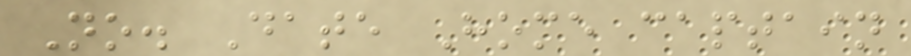No. Date Home captain
